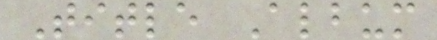Title Album
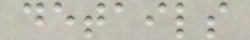details
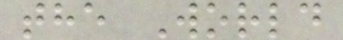the World
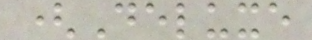(Deluxe
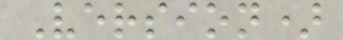Version)
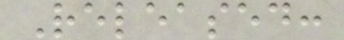Released:
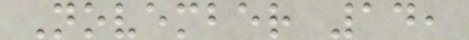November 14,
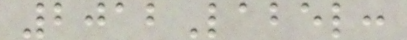2012Label:
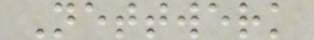Nettwerk
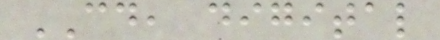CD, digital
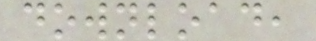download,
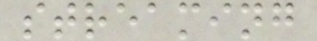streaming
